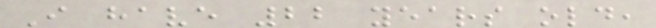I have 22 years old,
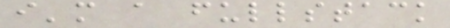i'm a fullstack
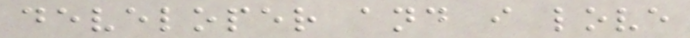developer and i love
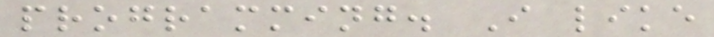programming. I like
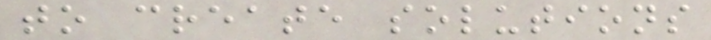to create solutions
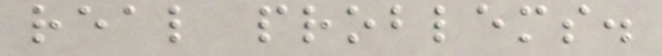real problems.
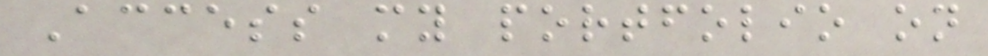Access my portfolio on
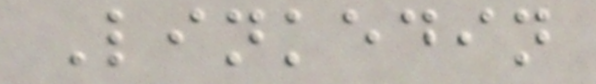Linkedin
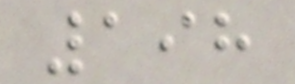198
